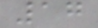17
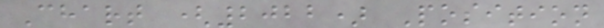Chart (2022) Position
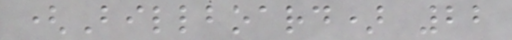(Billboard) 22
